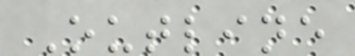Outline
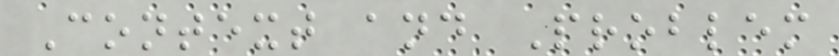Context and Problem
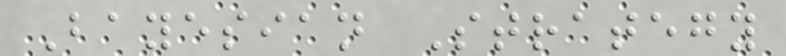Bayesian Strategy
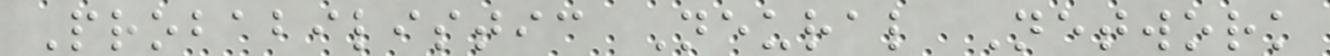Probabilistic Neural Network
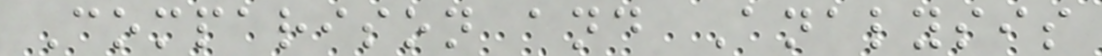Comparison and Analysis
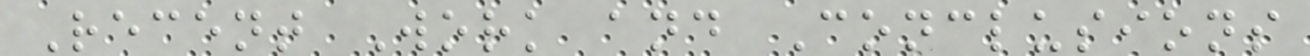Recent Work and Conclusions
